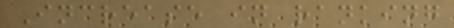Increase in ranking
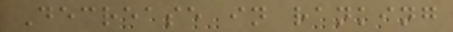Decrease in ranking
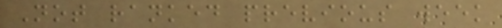Not ranked previous week
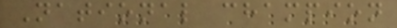National champion
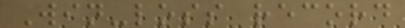Win-loss record
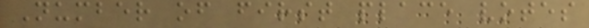Number of first place votes
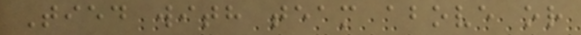Tied with team above or
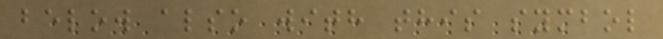below also with this symbol
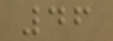46
